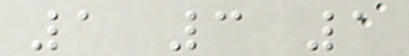1 3 1
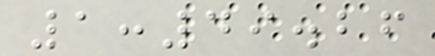1:49.26
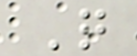Q
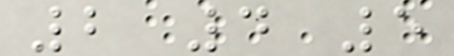2 4 5
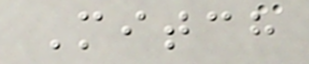Mitch
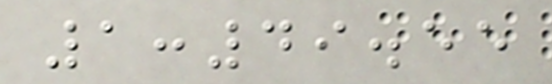1:49.55
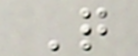Q
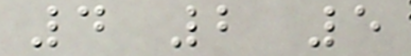4 2 5
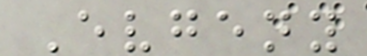Evgeny
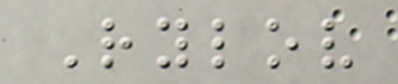Rylov
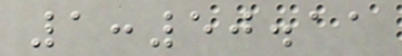1:50.11
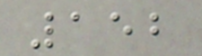152
